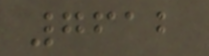7612
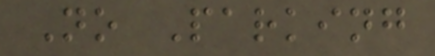No Parking
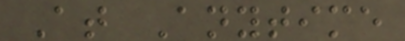At Anytime
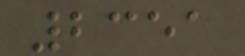2351
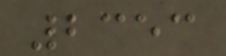2353
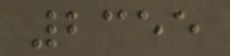2355
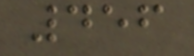456
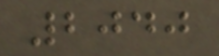2040
